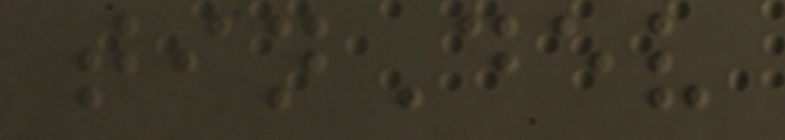tinDev
